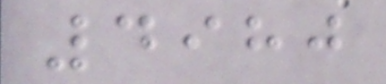4980
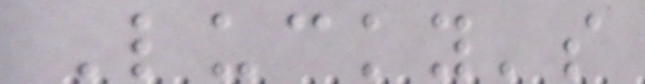Lucky's
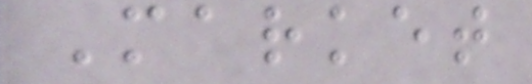Market
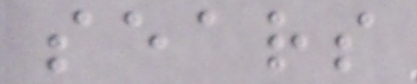sears
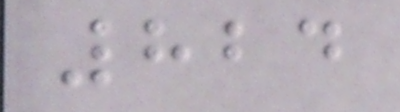824
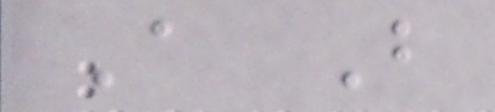A B
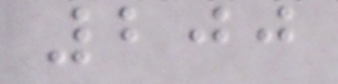200
